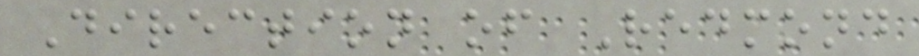Direction of Redmond
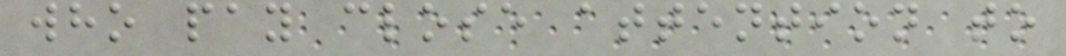who pay close attention to
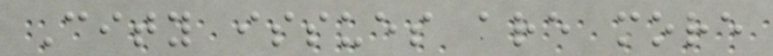City issues are more
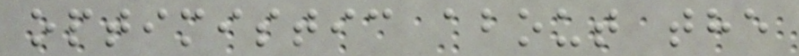optimistic about the
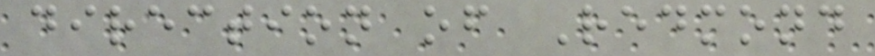direction of Redmond
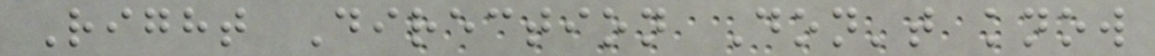Right Direction Don't know
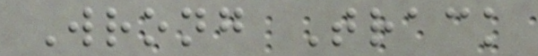Wrong Track
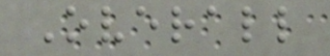Overall
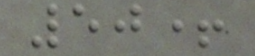50+
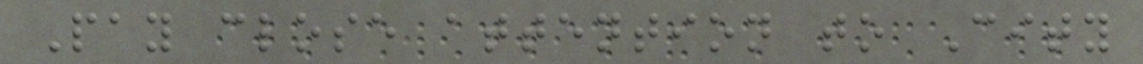Pay close attention to City
